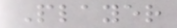Player
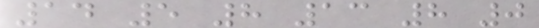14 5 8 13 8 0
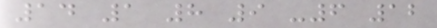14 1 8 9 -6 12
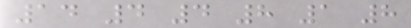14 4 4 8 1 8
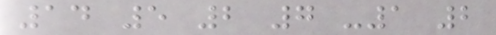14 5 2 7 -1 2
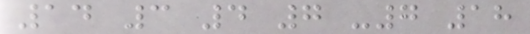14 3 4 7 -7 18
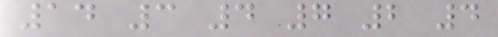14 3 4 7 2 4
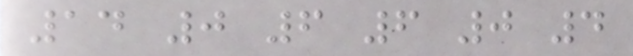14 0 6 6 0 4
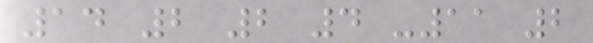14 2 2 4 -11 2
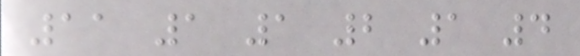11 1 1 2 1 4
